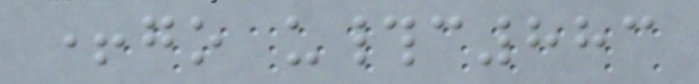+go u#c883
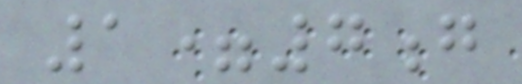1=7g
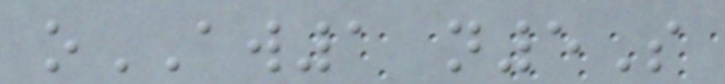oAW1 n5S
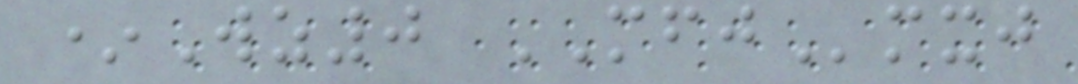*Wz0 MFJmxj
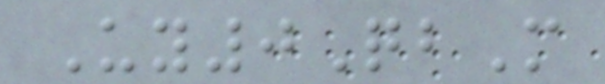Uy0QbM
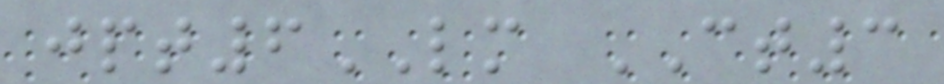jpt6LM CT3
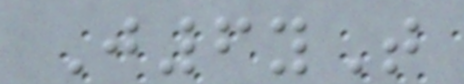J6yT
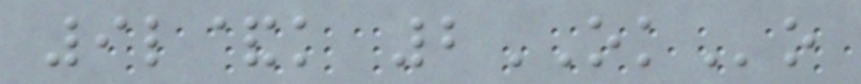9l&k 2OKo
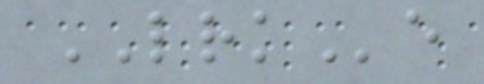LRKe
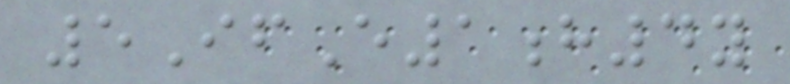5IfE1h4y
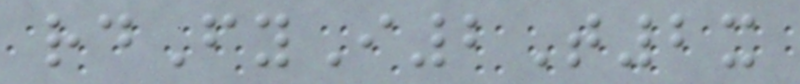rdFyI2T2x
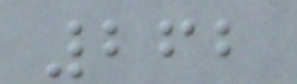262
